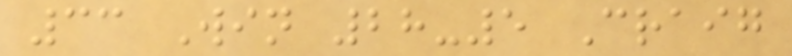33 Win 28-5 Craig
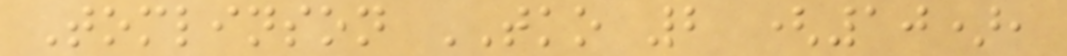Tomlinson TKO 2 (10),
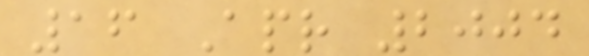16 Apr 2004
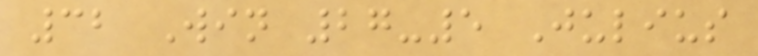32 Win 27-5 Julius
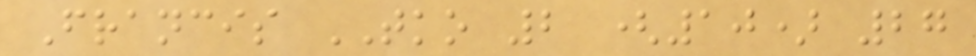Francis TKO 2 (10) 27
